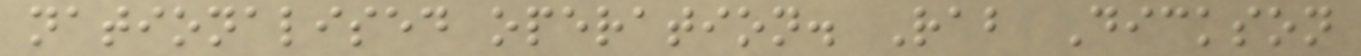nationalised operation. Rab Dickson
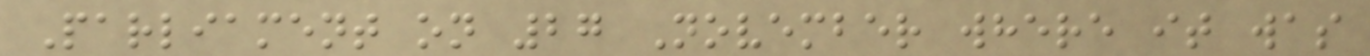Parliament on 27 November where it was
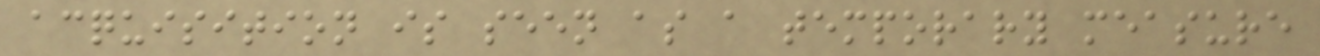acquisition is seen as a temporary measure
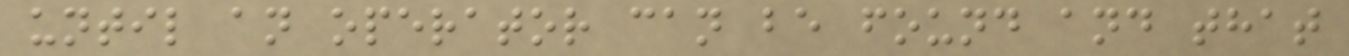until an operator can be found and that
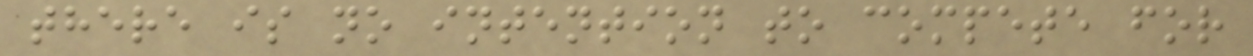there is no intention to compete for
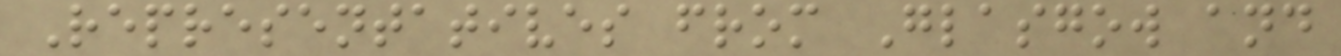Representatives from Glasgow and
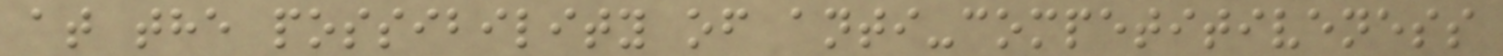at the possibility of anti-competitiveness
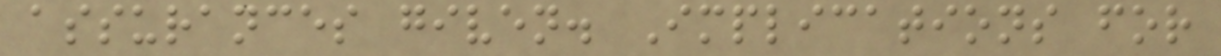assurances given. Implications for
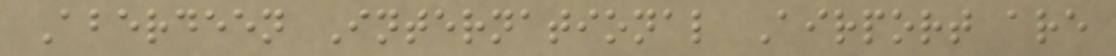Aberdeen International Airport are
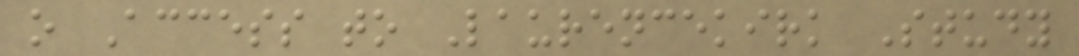o Access to Laurencekirk Study
